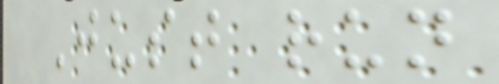Just run
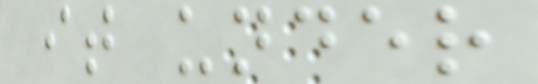it under
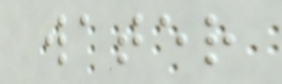water
